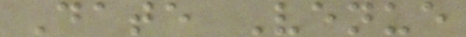Date Venue
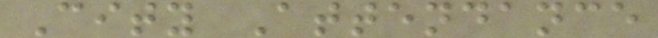City Attendance
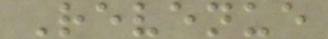Revenue
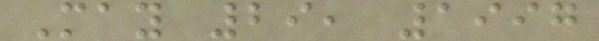May 29, 1997
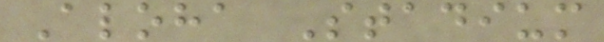Aloha Stadium
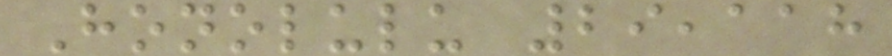Honolulu 29,118
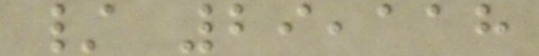/ 29,118
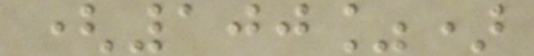(100%)
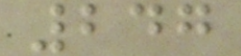247
